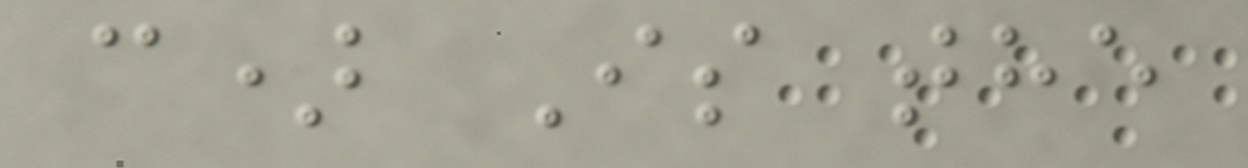c) Is the
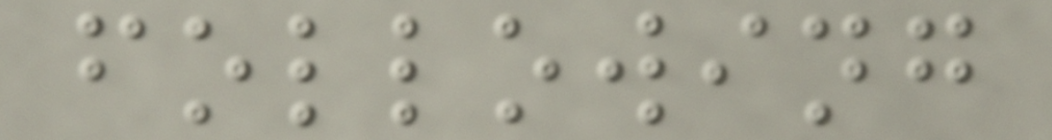following
